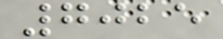7025
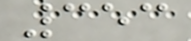353
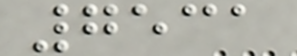7531
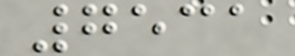7531
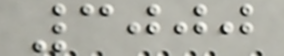3000
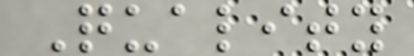Quality
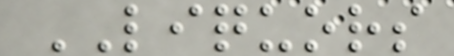LIQUORS
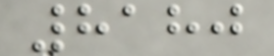8180
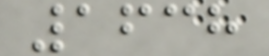1638
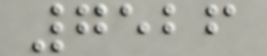7526
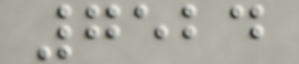7524
